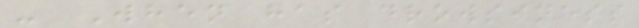- When has drowsiness
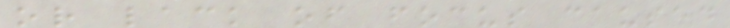or lack of focus caused
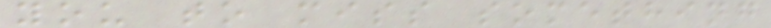you to miss something
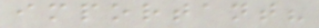important?
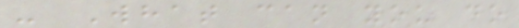- What can you do
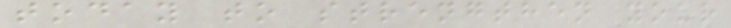today to strengthen your
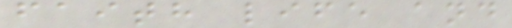faith life and
